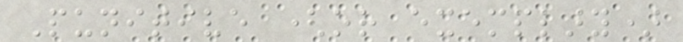Punitive (or exemplary)
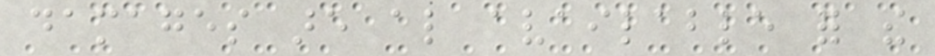damages are also available for the
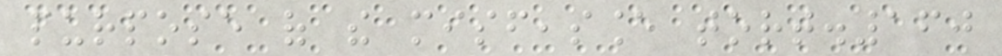purpose of the misfeasance tort.160
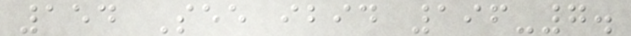154 See ibid 196-7.
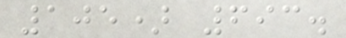105) 693.
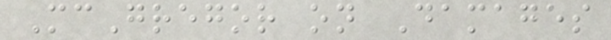McGregor on Damages
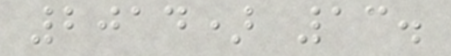2014) 13.
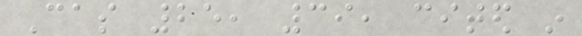Cas 25, 39, cited in
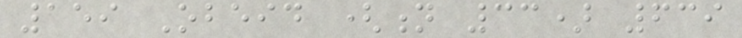159 Obeid (n 33) 639
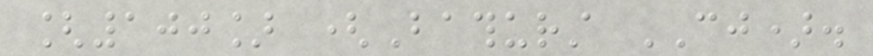[100] (Bathurst CJ).
